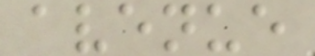avenue
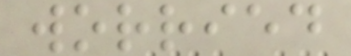worried
